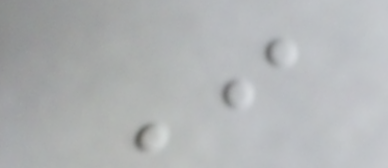I
